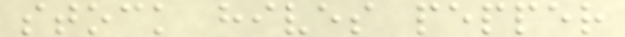stock hives pepper
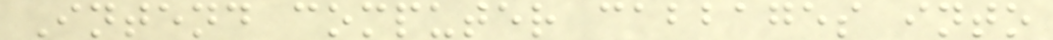Intend computer cabbages into
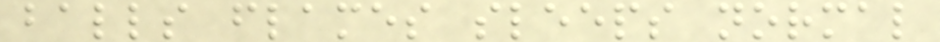balls flames sleeps normal
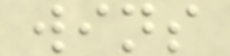wins
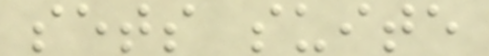sets suite
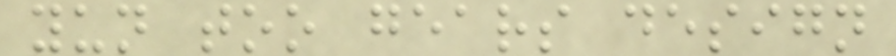yun too gears design
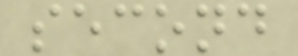second
